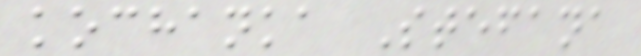kochanka Stefana
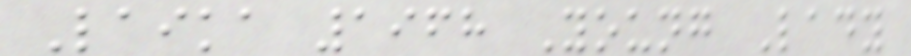Laika 1968 Young Lady
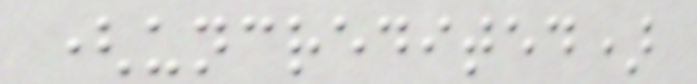(uncredited)
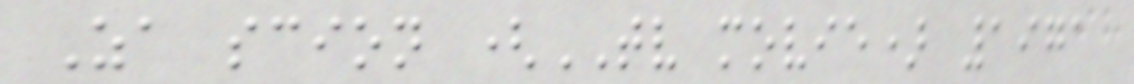Za scion (TV movie) 1971
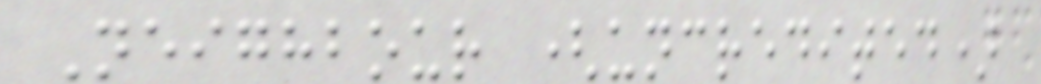Neighbour (uncredited)
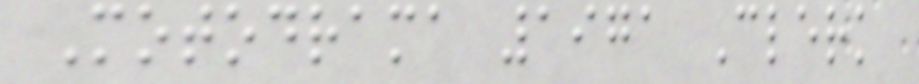Motodrama 1971 Clerk
